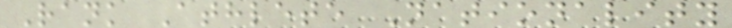Rank Athlete Nationality
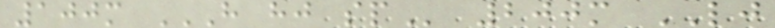100m H HJ SP 200m LJ
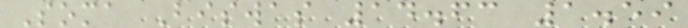Soma Biswas 14.63 1.59
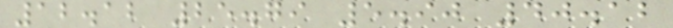12.12 25.79 5.90 40.12
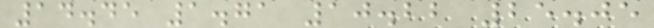14.45 1.71 10.22 25.05
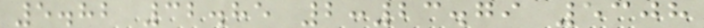5.82 32.85 2:23.79 5308
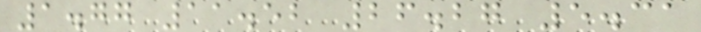1.77 11.52 26.27 5.31
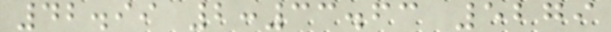42.99 2:33.63 5279
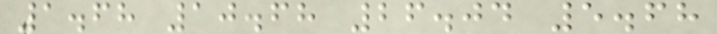1.68 10.68 26.04 5.68
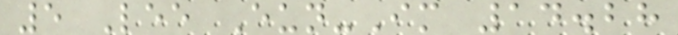5 Lee Eun-Im 14.28
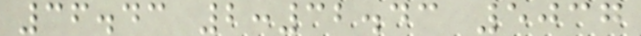36.43 2:32.43 5037
